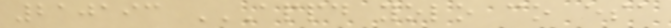210193 APPD YOLO CO ESA
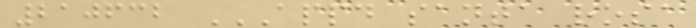210632 APPD SANTA ROSA
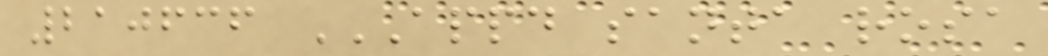210636 APPD SANTA ROSA
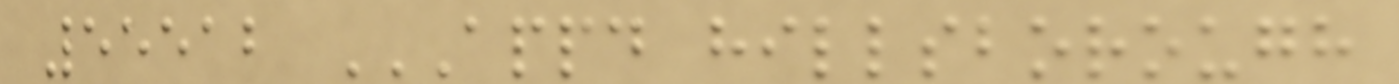55512 APPD HILLSBOROUGH
